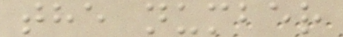the number
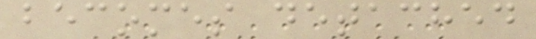becomes detached
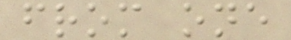from one
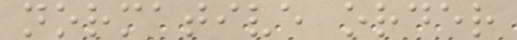normative order
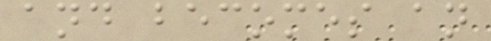and becomes an
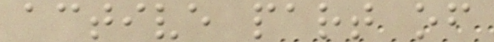active part of
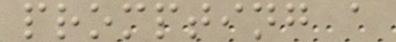prompting a
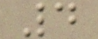4
